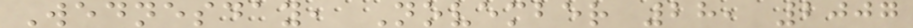Wednesday, November 28, 2007
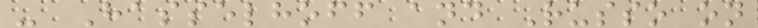- Hasselhoff and Russo on
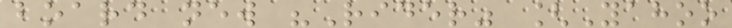board new "Rider" [Yahoo
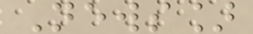News]
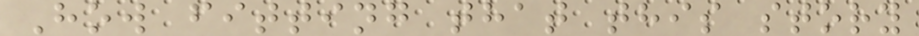How fitting that this story
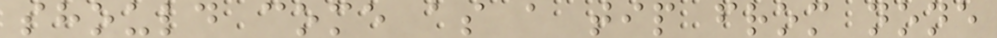should come as a tip from none
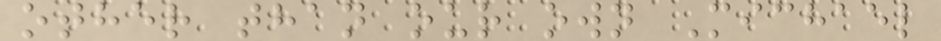other than our own Michael
